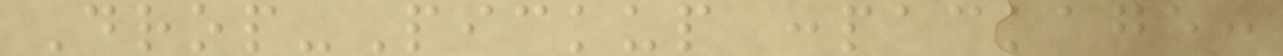Drop-Pickup :package:
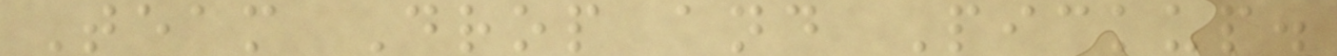Team Drop and Pickup.
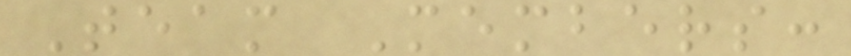Team Members:
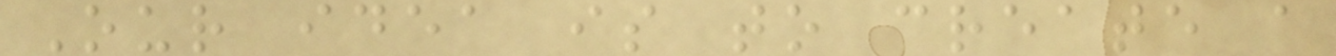Our idea is to create a
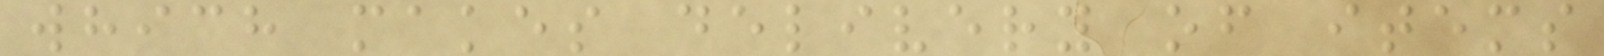which makes delivery of items
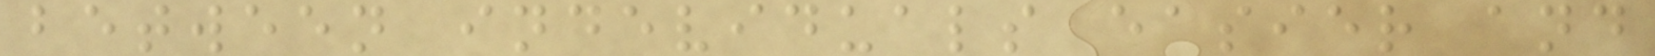between indeviduals easier and
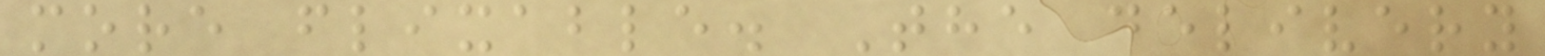more flixable. The delivery
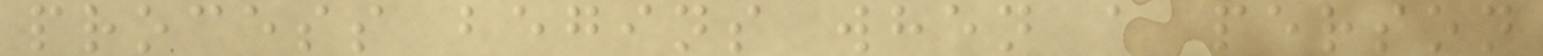process begins when a person
